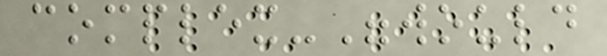complex-"would
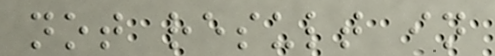not result in
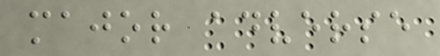major adverse
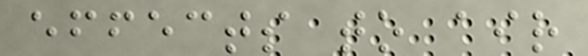effects to air
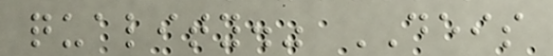quality." DEIS
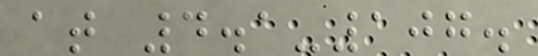at 4.1-107.
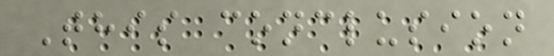This conclusion
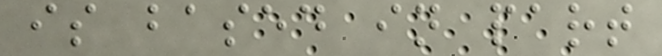is based in part
